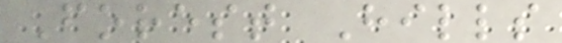Forest Hills
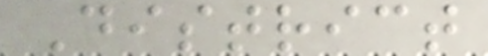District
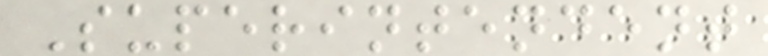Superintendent
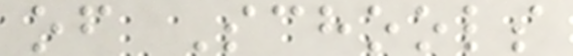of Schools
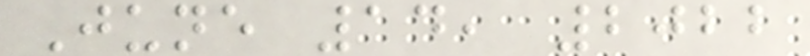June 14, 2022
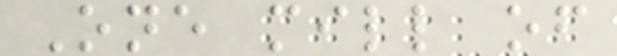One mill of
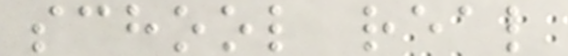school real
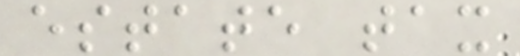estate tax
